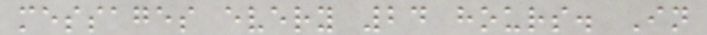messages every 24 hours. In
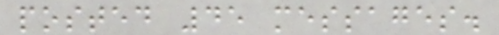posted 45 messages.
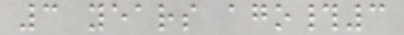3 years ago#3
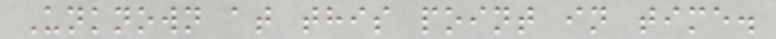Unknown at this point in time.
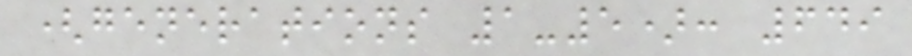(generations 1-5): 649
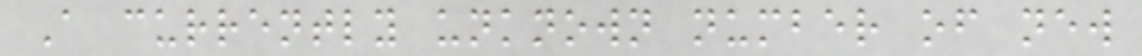A currently unknown number of new
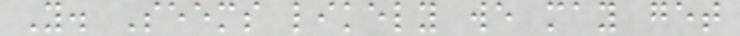Y. Seems likely we may get
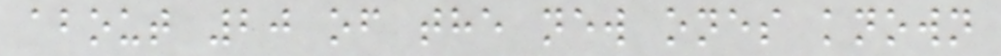about 20 of the new ones known
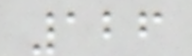126
